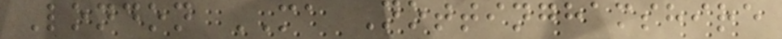London MA Nottinghamshire
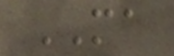MA
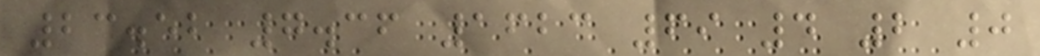23.52 7.36 1623 69 4 2 0
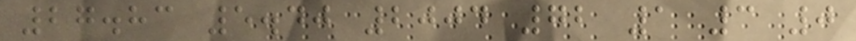27.83 5.40 2004 72 1 3 0
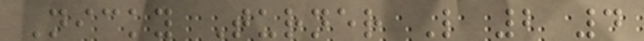Nicky Turner L 2 4
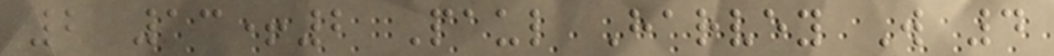2 13+2 Paul Harvey W 4
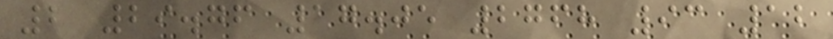2 29.76 17.05 2768 93 12
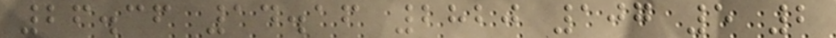26.36 14.16 2820 107 5 2
